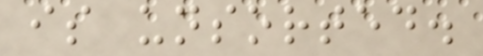is unsorted.
